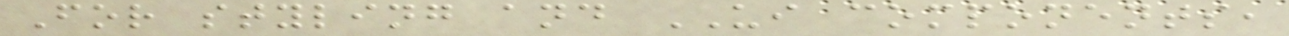For styling and UI components,
